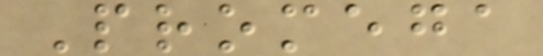Promega
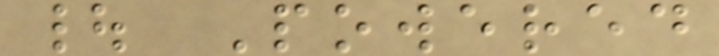| Powered
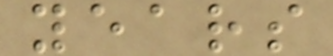years
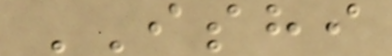ISHI
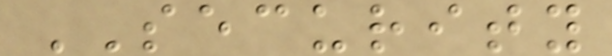SECURITY
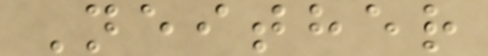Neither
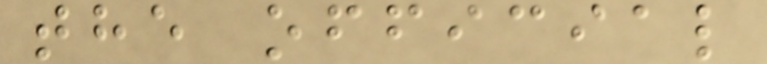the official
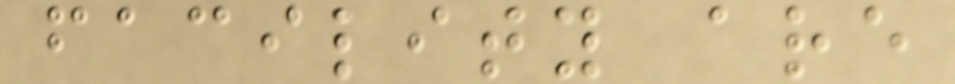facility are
